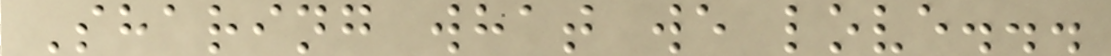Sharing what we love...
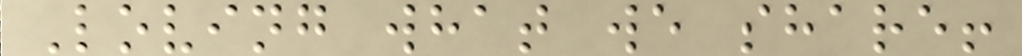Loving what we share!
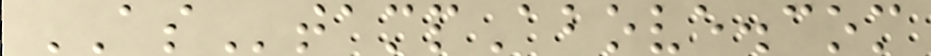AStampAbove.com
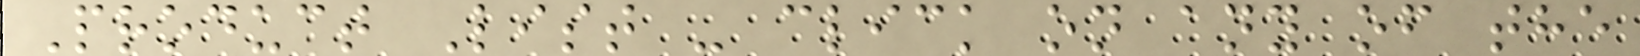Product List - click on any of the
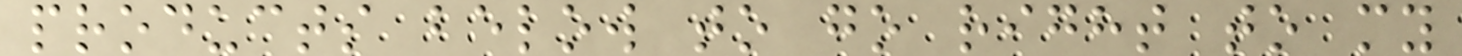products below to go right to my
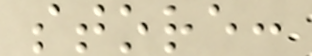store:
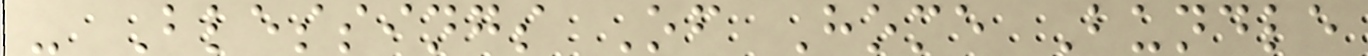- Blessings Of Home Bundle
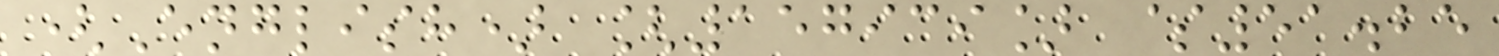(English) [157939] $51.25
